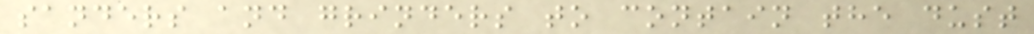sanders and grinders to contain the dust
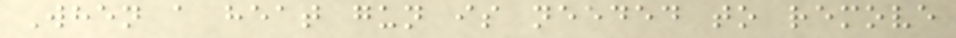When a heat gun is needed to remove
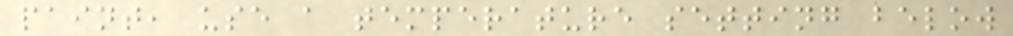paint, use a temperature setting below
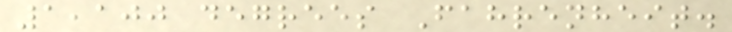1,100 degrees Fahrenheit.
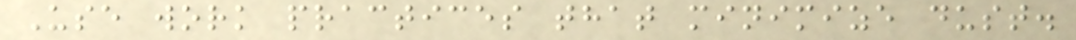Use work practices that minimize dust.
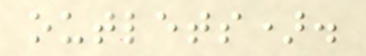outlets).
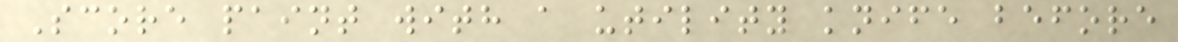Score paint with a utility knife before
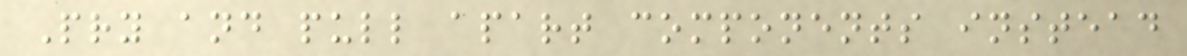Pry and pull apart components instead
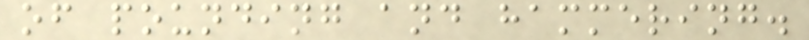of pounding and hammering.
